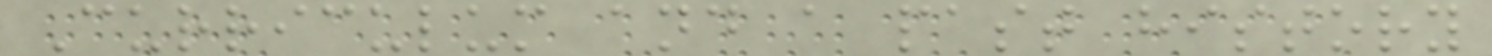Curriculum and a past history
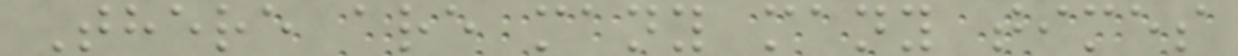There are many many times
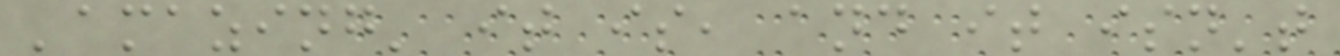'amazing' it is, and it isn't
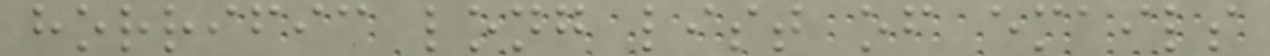horrific long list of emails
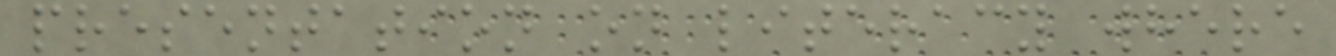presentation on literacy where
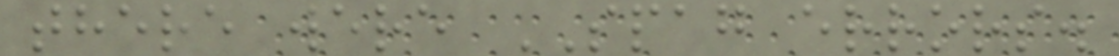there were SPAG errors.
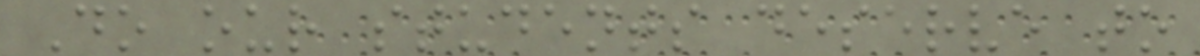Do our students deserve to
